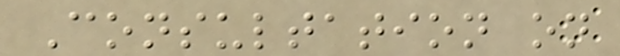Consultation on
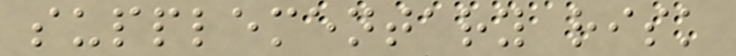supplementary risk
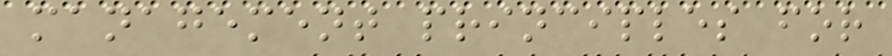management principles for
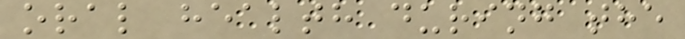oral health during the
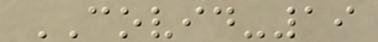COVID-19
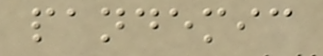pandemic
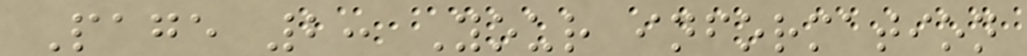Page 2: Your information
